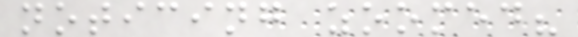noticing zoomed?
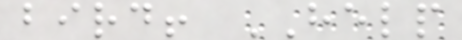bird! HELP
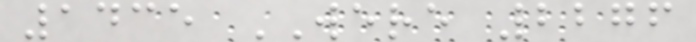1435 WERE 2276
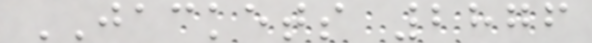JACKETS 2876
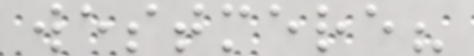westmere?
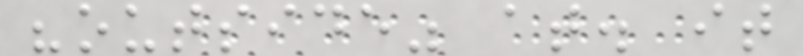"outside" at. it
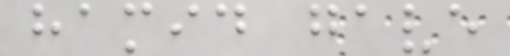hamid gave
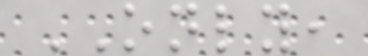ONLY,
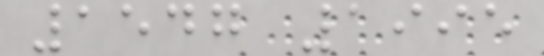1547 1995
